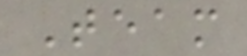Team
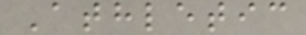Athletic
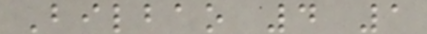Bilbao 4 1
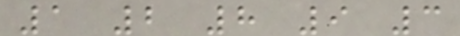1 2 8 9 3
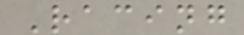Racing
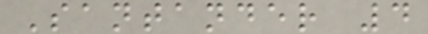Santander 4
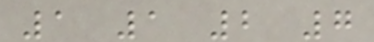1 1 2 7
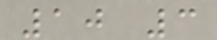10 3
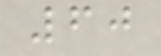60
